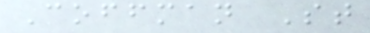Coffman St
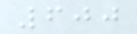600
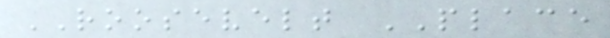ROOSEVELT PLACE
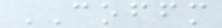COFFM
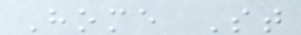Home St
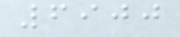6900
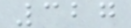327
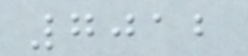7012
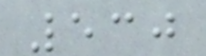530
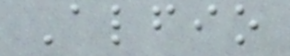Alfio
